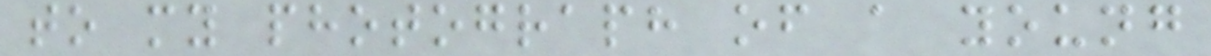to my photograph of a young
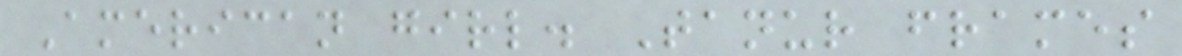American girl. Tanur frames
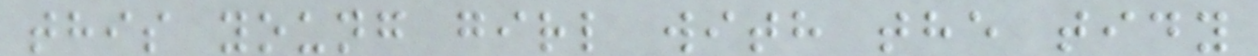this young girl with the tidy
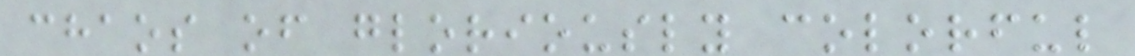chaos of gloriously colorful
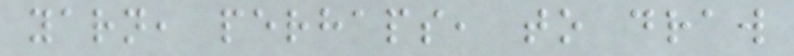yarn, perhaps, to draw
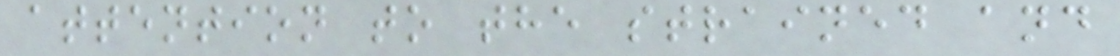attention to the strained and
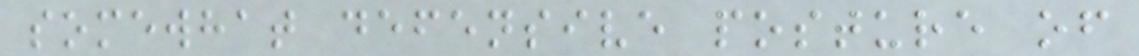somewhat defensive posture of
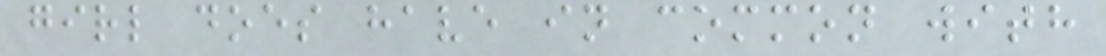girl does have in common with
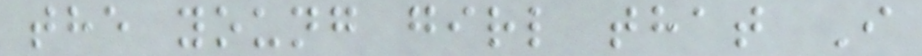the young girl that I
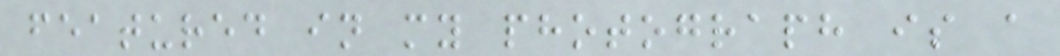featured in my photograph is a
